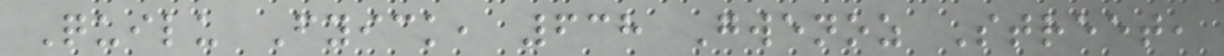Quilu Fyick, 638 Gwenoz Street,
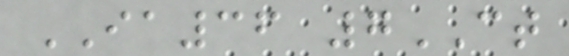IA36 7CT
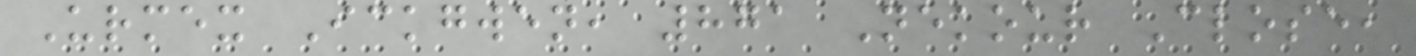Urmex Ickgwen, 871 Nekour Close,
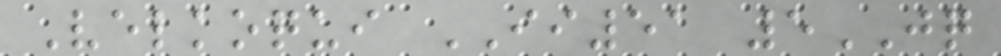Velkoqui II51 5JQ
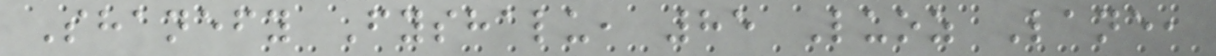Shanefy Fyshalu, 85 Luoz Lane,
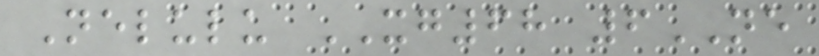Nelulu XG68 6NE
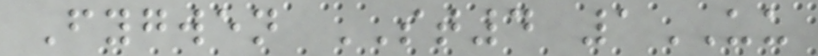Fygwen ST4 1UU
